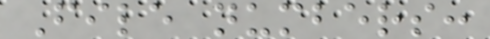File numbers:
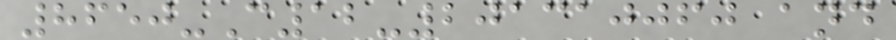8650-C12-201310060 and
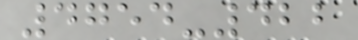4754-422
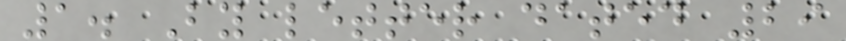1. By letter dated 29
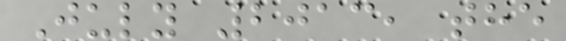July 2013, the
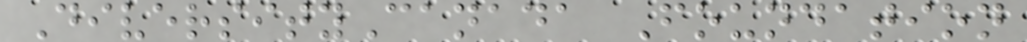DiversityCanada Foundation
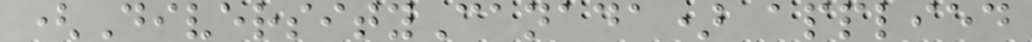(DiversityCanada) applied
